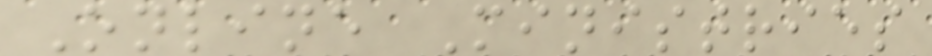Online Ministries
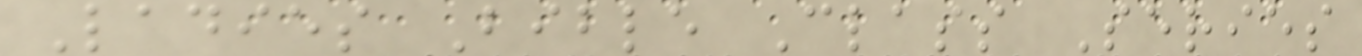Ladies Bible Class Series
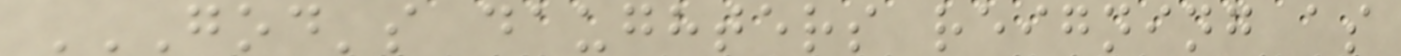GOD'S DAUGHTERS REIGNING AS
